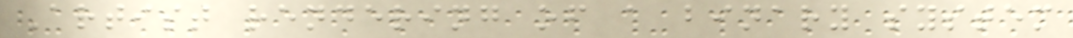Artist rendering of a binary system
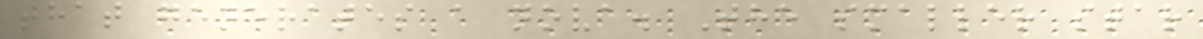that generates a nova. The smaller star
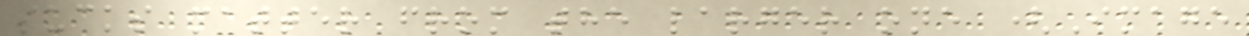sucks matter from the larger one (Image
